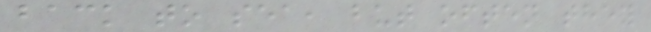back to sea, but often they
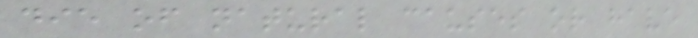die of natural causes or have
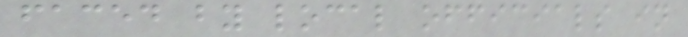faced by local officials in
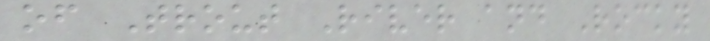of Trout River and Rocky
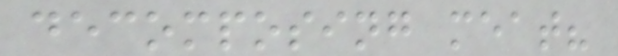decomposing meat?
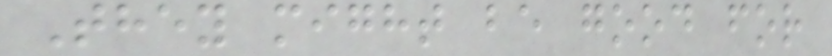They might be good for
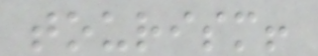tourism!
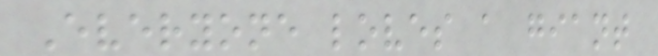Everyone loves a giant
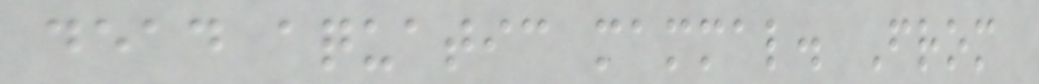dead aquatic mammal. From
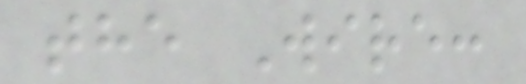the Wire:
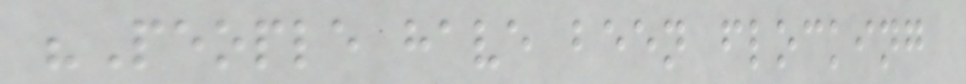"People have been flocking
